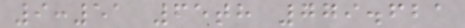9:51 65th 779.621
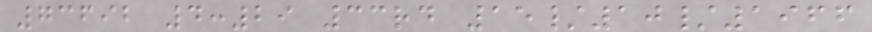73692 4:29 33rd 15/10/1966
